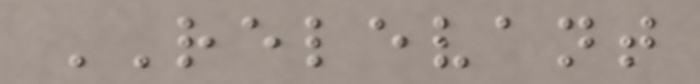RELEVANT
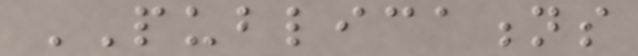PUBLICATIONS
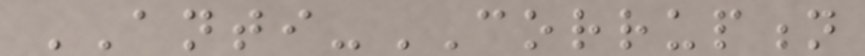ANTI-CORRUPTION
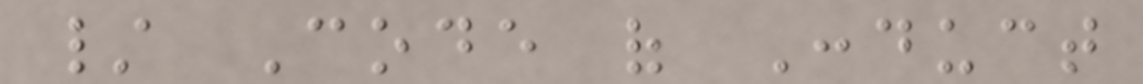/ Code of Conduct
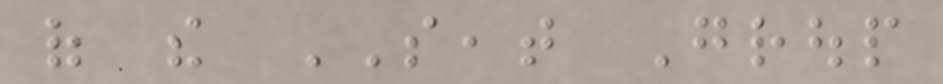of the SEAT Group
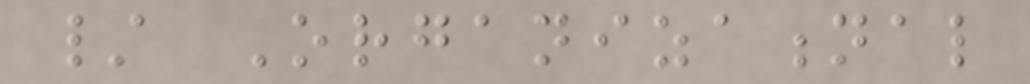/ Organizational
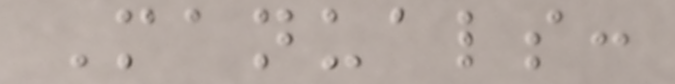Manuals:
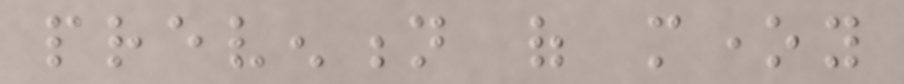prevention of money
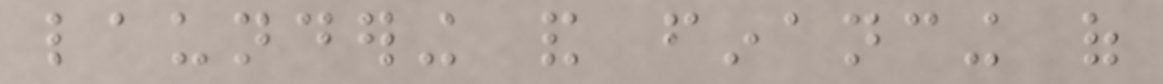laundering and financing of
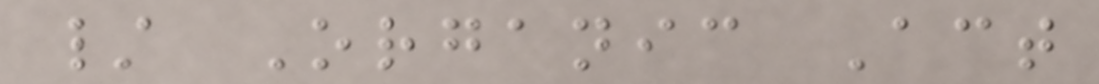/ Organic Act
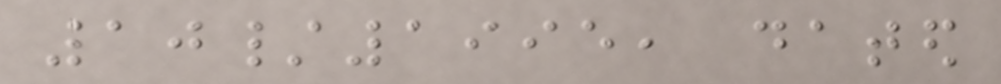10/1995, dated
